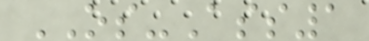OS-Ass1
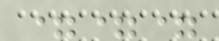===
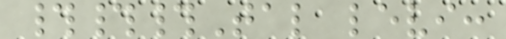###Tal levi:
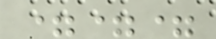===
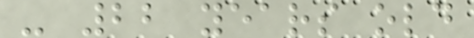- 22 years old
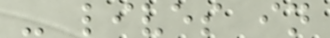- lives in
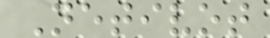Netivot
